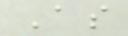As
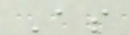As
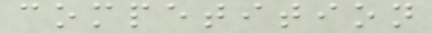competition
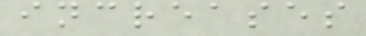increases
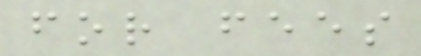for fees
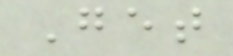Get
